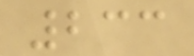233
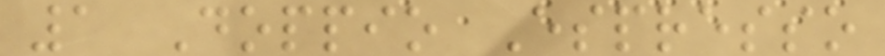1 Doppio Espresso
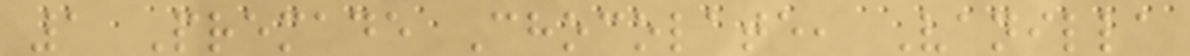1 Premade Chocolate, Vanilla
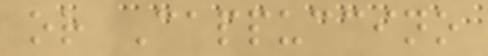or Cappuccino
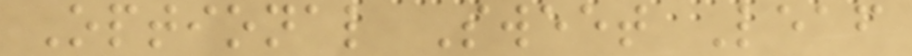Optional Sweet Leaf
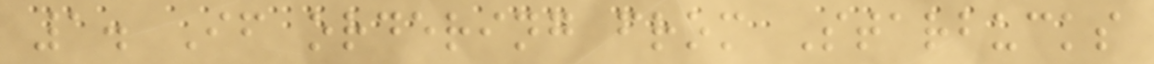1. If ordering from Starbucks
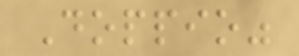Doppio"
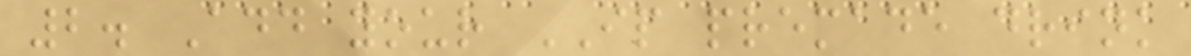2. Add your IP premade drink
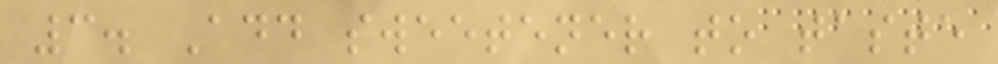3. Add sweetener to taste
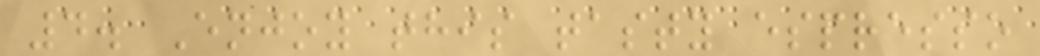4. Enjoy this tasty espresso
